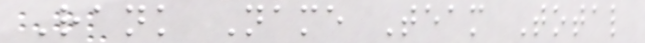Rank Name Team Total
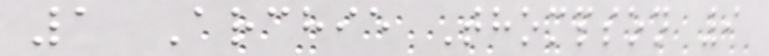1 Archie Thompson 9
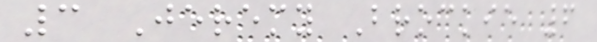3 Jeremy Brockie 6
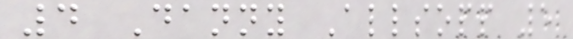4 Danny Allsopp 5
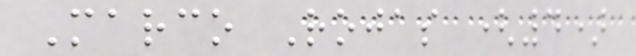Marco Rojas (4)
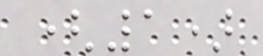(1)
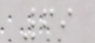69
